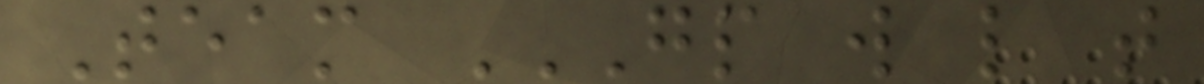Team GP W L T
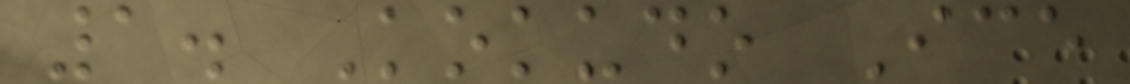1. Kokudo Ice
